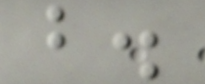b.
